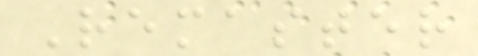Remaster
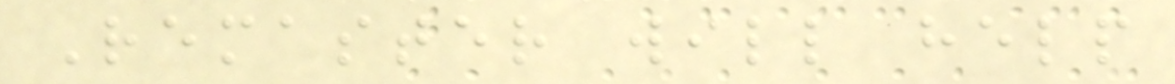Remaster will help
